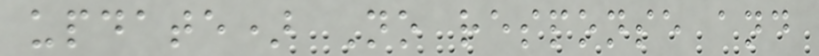update) No response and
